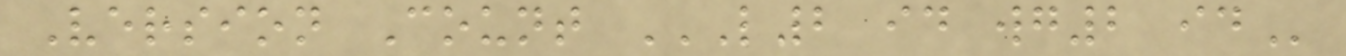Version Count L2 ID WG2 ID
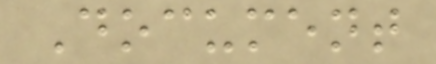Document
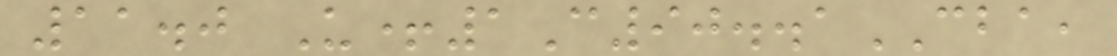11.0 U+1C90..1CBA,
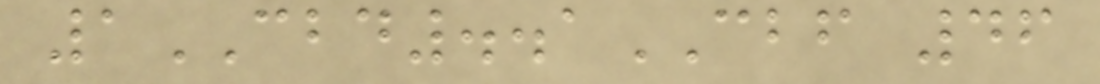1CBD..1CBF 46
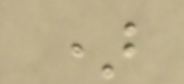)
